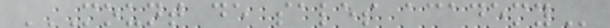MOUNT DE SALES ACADEMY
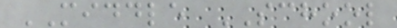MIDDLE SCHOOL
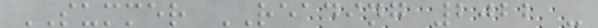SUMMER READING 2022 -
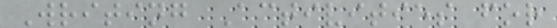Writing Activities for
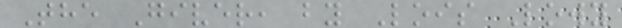The Giver, by Lois Lowy
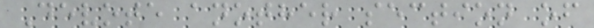Devote another section of
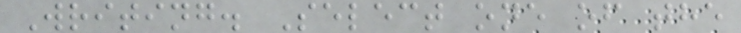Writing. Select one of the
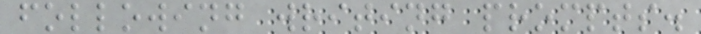following writing prompts.
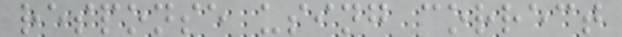response using correct
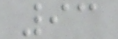93
